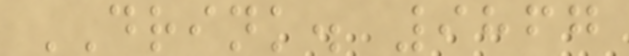DRINK. 9867
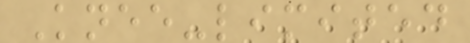Knee-limited
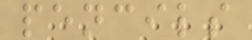pencils
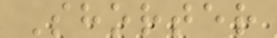Shorter
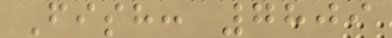Fish: 7809
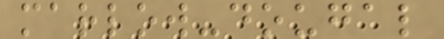marlow-dougal
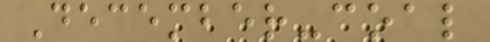December-coal
